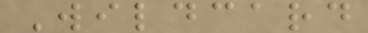Wildcard
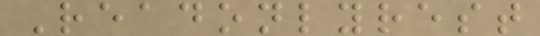Readonlyrest
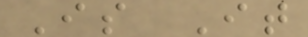Is It
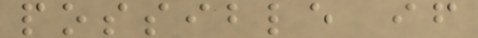possible if
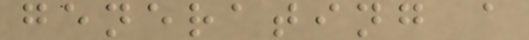generating a
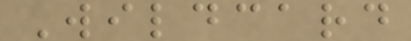Wildcard
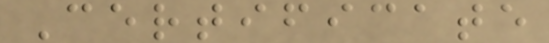Certificate
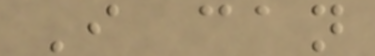I can
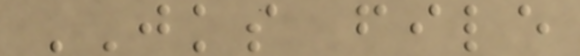JKS file
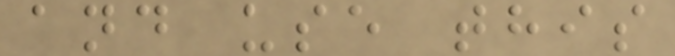and use this
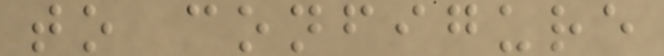to configure
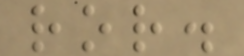ror.
